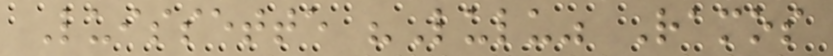Luissette "Lulu" Ramos
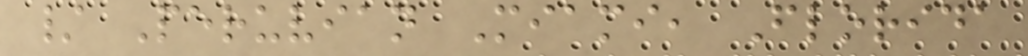/ Peruvian Miami, Florida
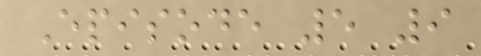Episode 5 9
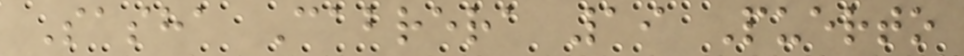Sasha Cabrera 19 Puerto
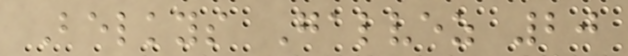Belkys Galvez 20
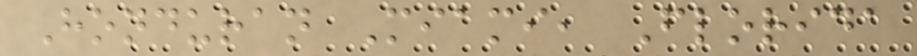Honduran Miami, Florida
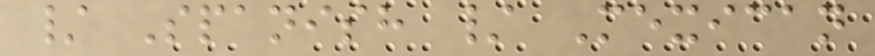/ Spanish / Mexican
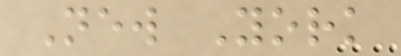New York
